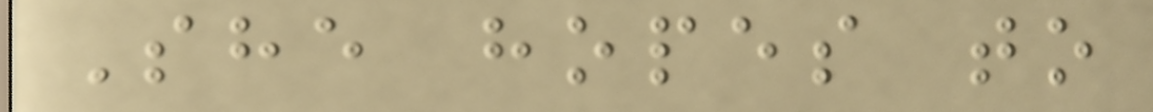She hopes to
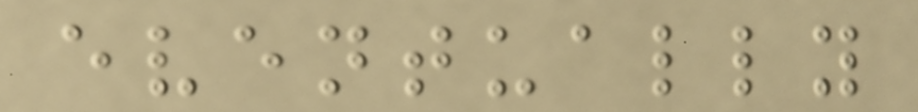eventually
